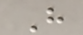H
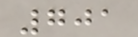701
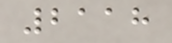2118
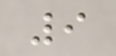9
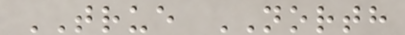TRUE NORTH
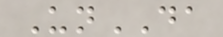UnDA
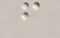f
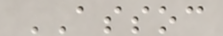ASSOC
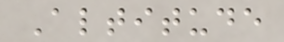Altitude
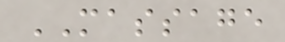MASSAGE
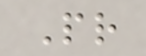Pr
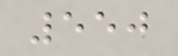550
